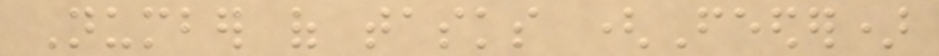Number of tasks (Feeder)
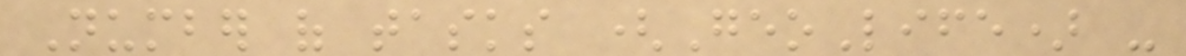Number of tasks (GeoLife) -
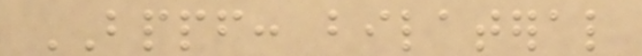BPPF: bilateral
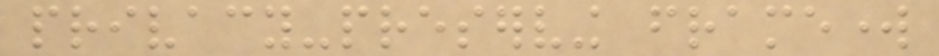privacy-preserving framework
